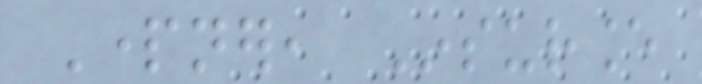Partner, Insurance
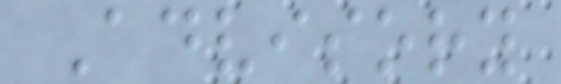Advisory
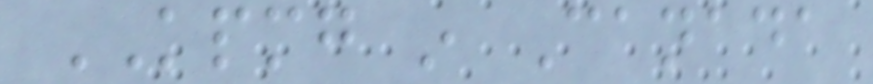KPMG in Canada
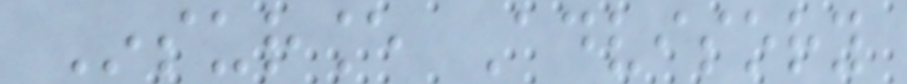Insurance Advisory
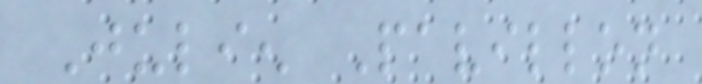Julien Pavillon
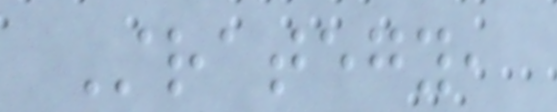Strategy,
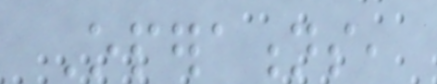Operations,
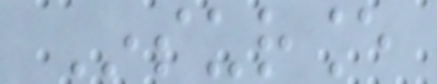Insurance
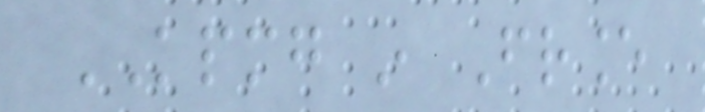KPMG in France
